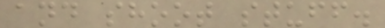and shoot stuff.
